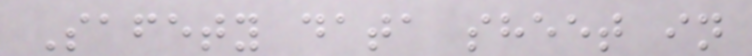Safety data sheet in
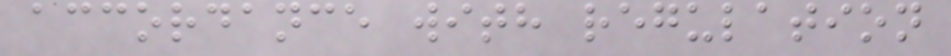accordance with regulation
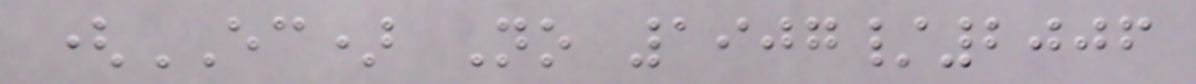(EC) No 1907/2006
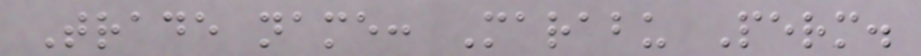Trade name: Marabu Perm.
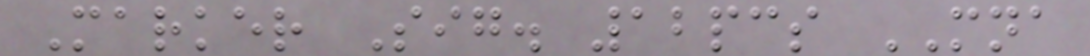Marker Sig. 12pcs MNA
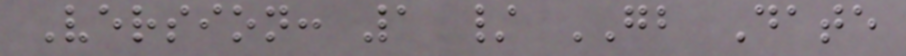Version: 1 / GB Date
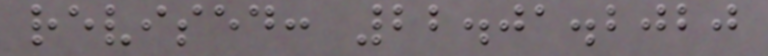revised: 22.01.2020
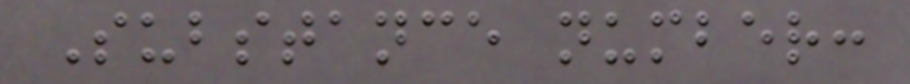Substance number:
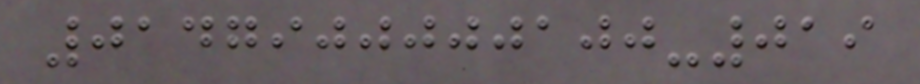0147900000100-019
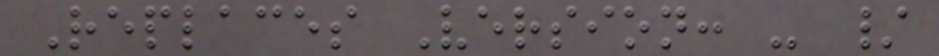Replaces Version: - /
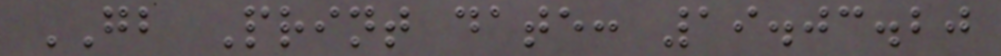GB Print date: 19.03.20
